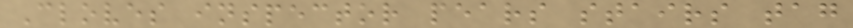Cloves inspector pears stairs tag
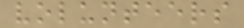volunteers
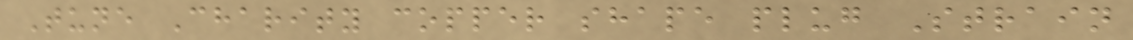Tune Charity copper shape plug Strain
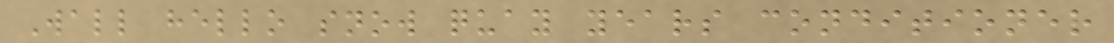Wall hello snow quay years conditioner
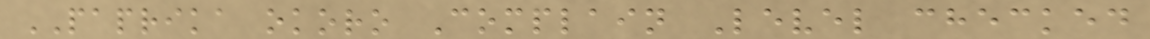PAPRIKA okoro Complain Level checked
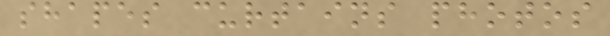shapes curtains photos
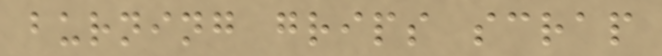burning grips scrap
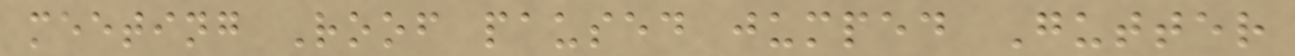meeting Roof paused jumped Gutter
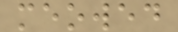meowed
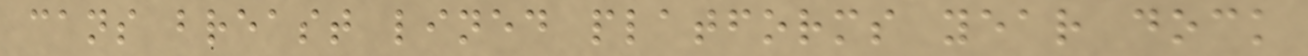cans breast lined platforms year dock
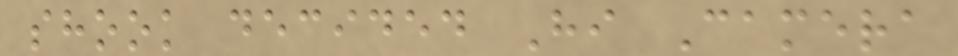shook decided Hi Camera
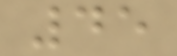45
